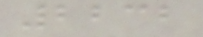2232
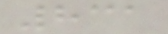831
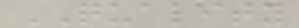QUALITY
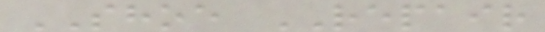SHOE REPAIR
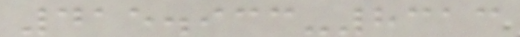415.933-8313
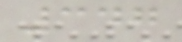347
